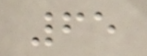65
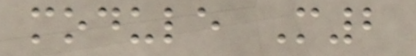module M2
